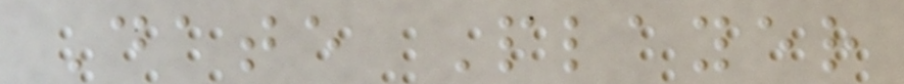Date Player
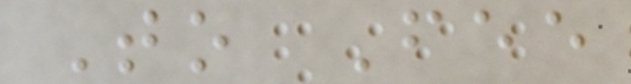To Fee
